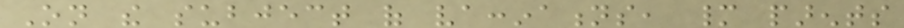On the subject of vaccinations, many parents
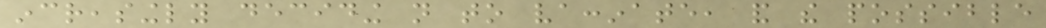increasingly deciding not to vaccinate, and the possible
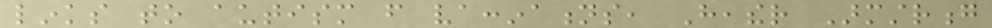links to autism from vaccinations, Heather Armstrong
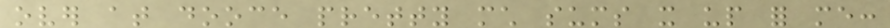over at dooce pretty much sums it up for me:
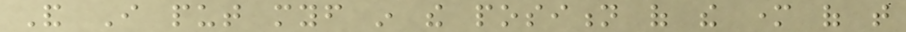And I put myself in the position of the mother of that
